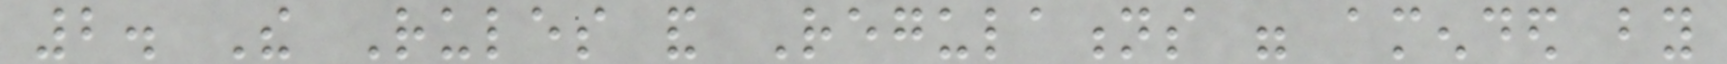2. The Rules and Regulations were amended by
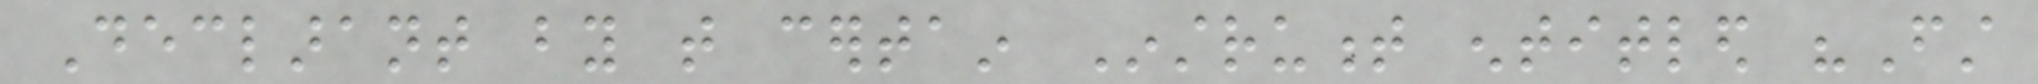Declarant by that certain Instrument entitled "First
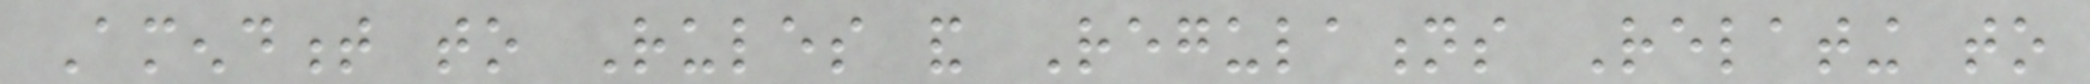Amendment to Rules and Regulations Relating to
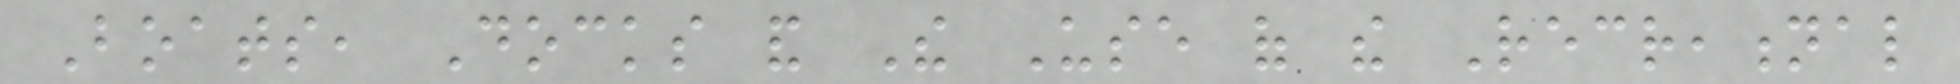Boats, Docks and The Use of the Recreational
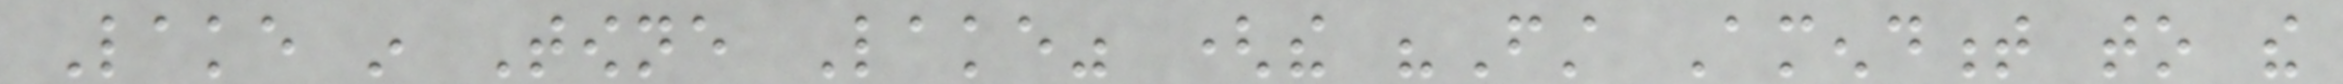Lake in Towne Lake" (the "First Amendment to the
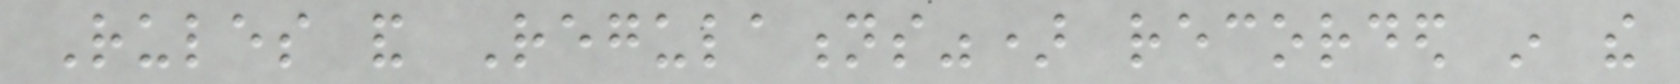Rules and Regulations") recorded in the
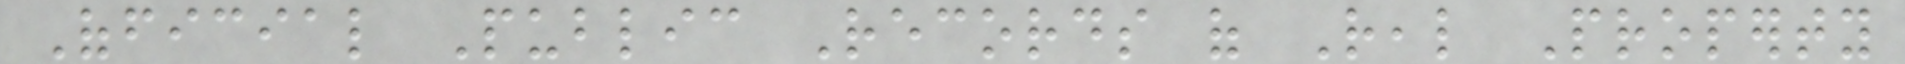Official Public Records of Real Property
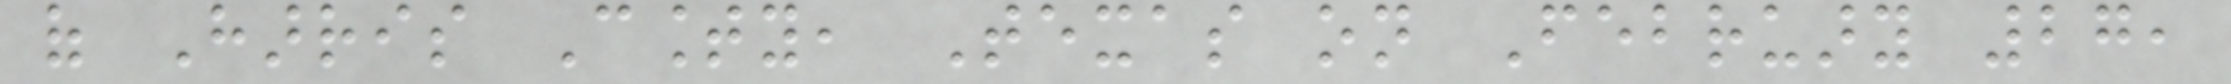of Harris County, Texas on February 27,
